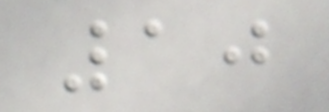10
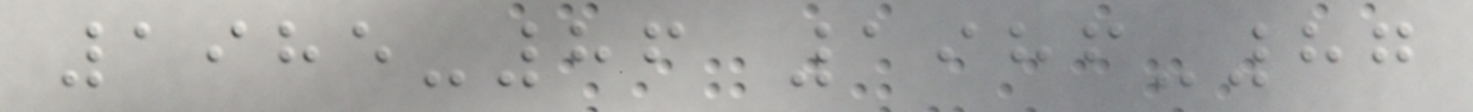1985-86 1986-87
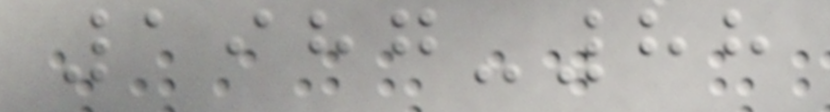1987-88
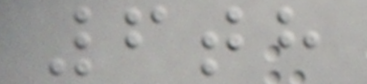6th
